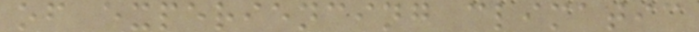of experiencing climatic
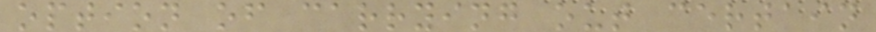option of carrying out certain
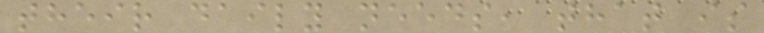their daily needs, that is
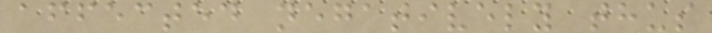affected negatively thus
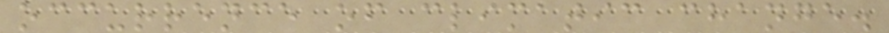occurrence of climatic change.
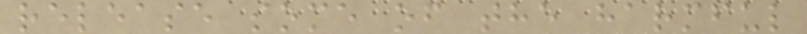release some of the harmful
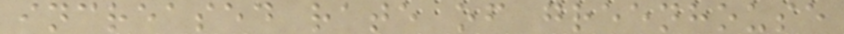increased rate of greenhouse
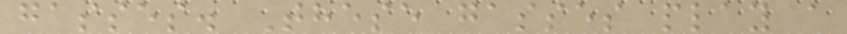gasses. These gasses play a
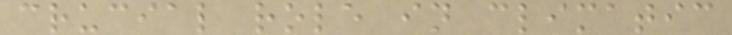crucial role in climatic
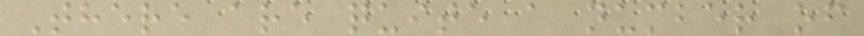There are quite a number of
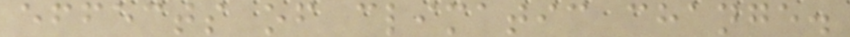effects of climatic change.
